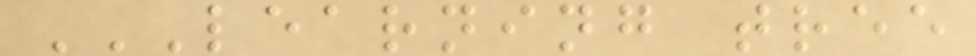LEARNING TREE
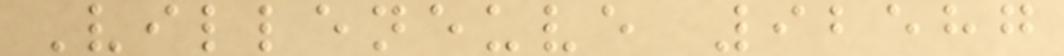Villeneuve 92587
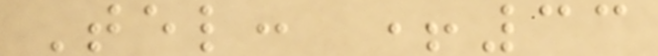Tel: +33
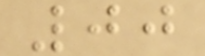00
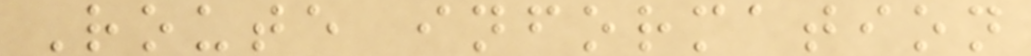Route information
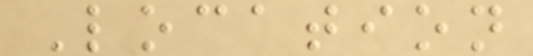Location
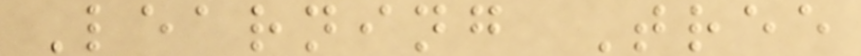Learning Tree
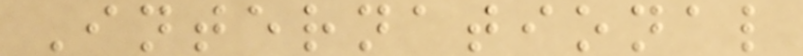International
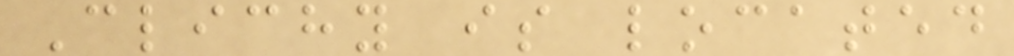Clichy is located
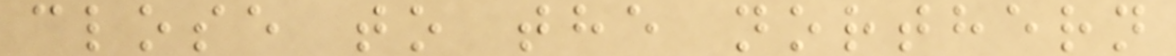close to the northern
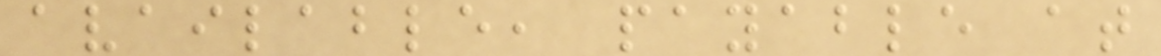available, payable at
